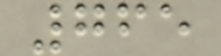765
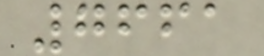7661
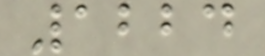1224
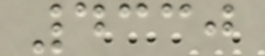4330
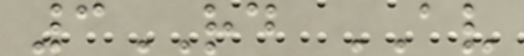3RD AV
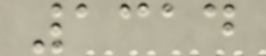1314
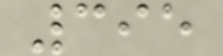395
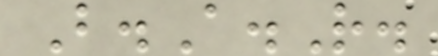B.A.R.
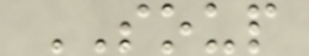SOUP
